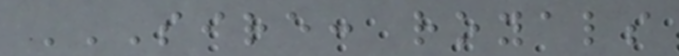SIRE: ROYALS
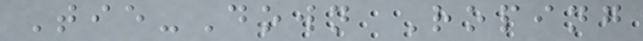Tie-Down Roping
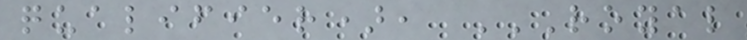qualifier), ROYAL
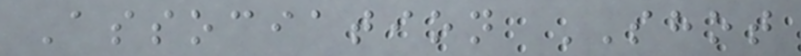Association SHOT
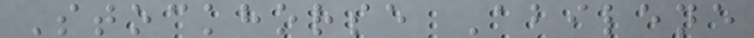Stockhorse Abilene
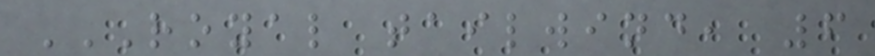ROYAL TAILWIND, 6
